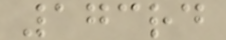173rd
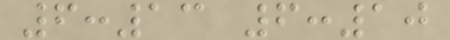6:13 6:10
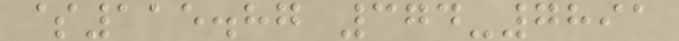$115.87 374-7891
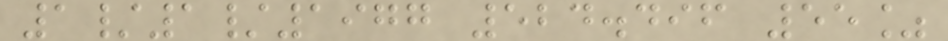1/1/1977 524.496 55%
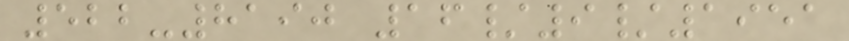522-8190 16/9/1951
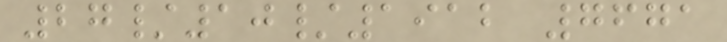27/10/1912 7671
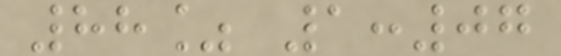88% 1:07
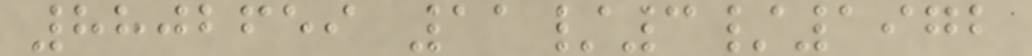8802659 11/3/1972
